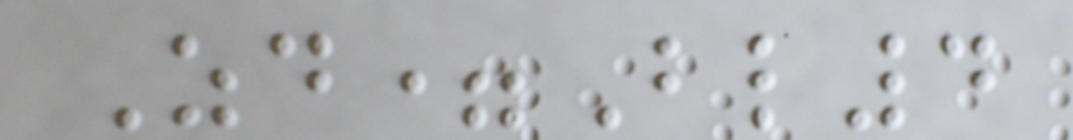Zd=Bl4
